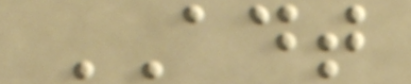ADT
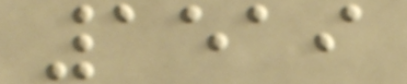1519
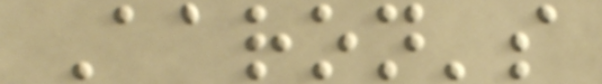Aaron's
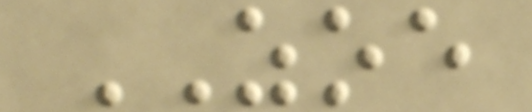ZOE
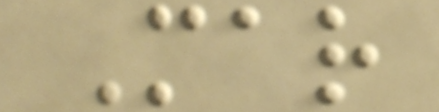Mar
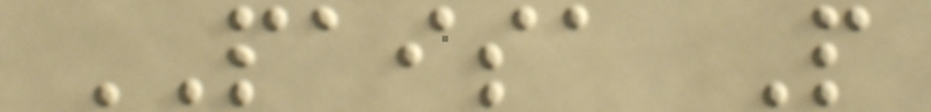PAISA P
